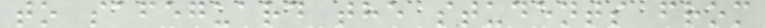to safeguard the students from
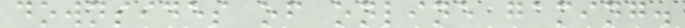downsides of online gaming.
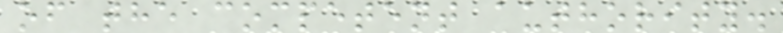of the competent authority.
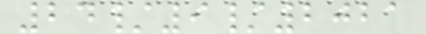24/9/2021
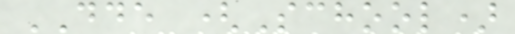DDE (School)
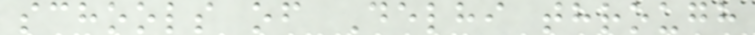schools of Delhi through
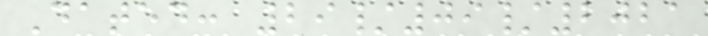Dated: 29/09/2021
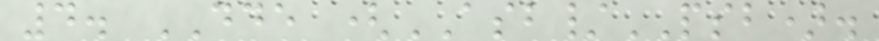4. DDE (ASB/PSB).
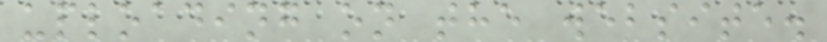uploading on the website.
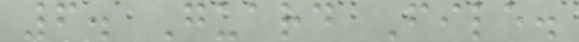6. Guard File.
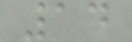14
